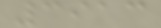3913
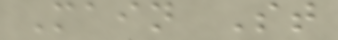Main St
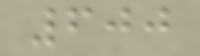600
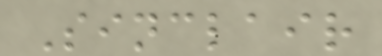Sinclair
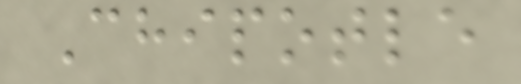Chipotle
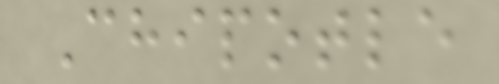Chipotle
